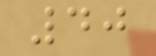40
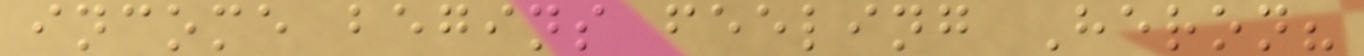income begins feeling Heron?
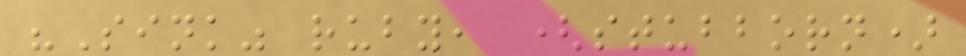"Sink" ruby, (stubborn)
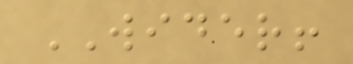WIDER!
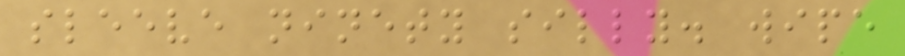sleeve ninety silly. wipe
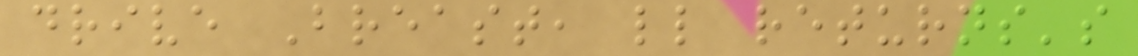drive Breast, ll returns's
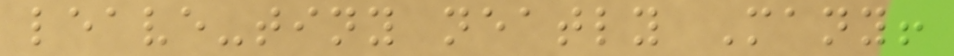leave-tiny neatly Many!
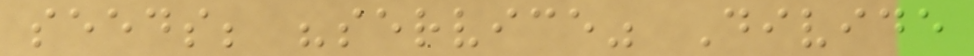seeds; "service" Divide
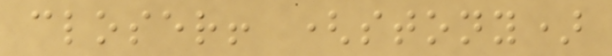closer! (stony)
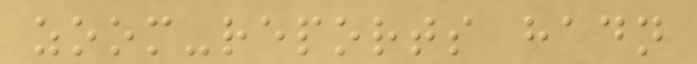zoom-reports hadn
